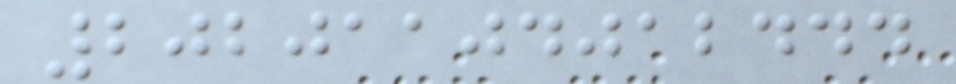20201104012444
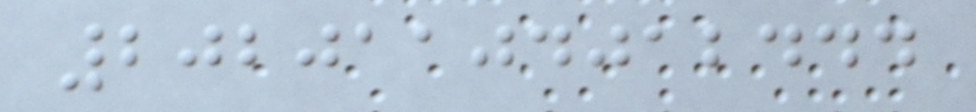20201104012444
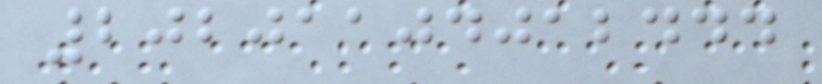20201104012444
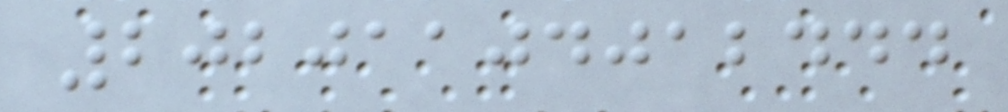20201104012444
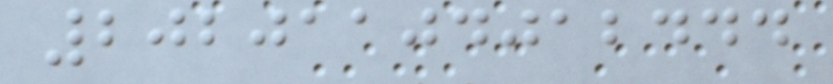20201104012444
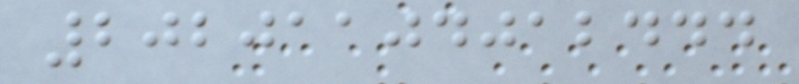20201104012444
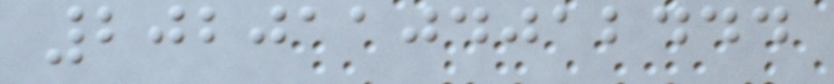20201104012444
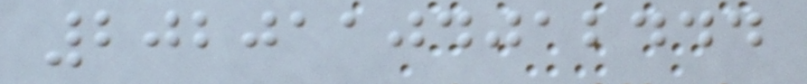20201104012444
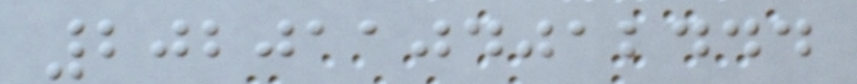20201104012444
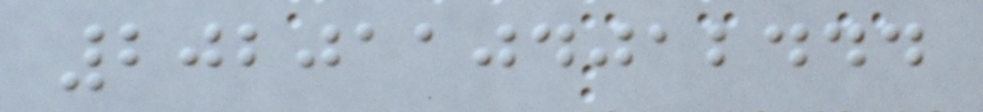20201104012444
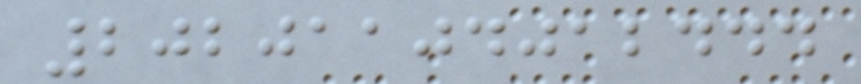20201104012444
